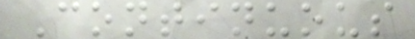Continuous
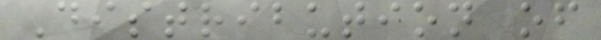Distribution of
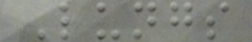Lungs
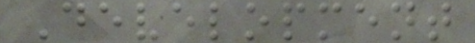Development
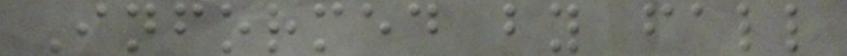Informed by fall
